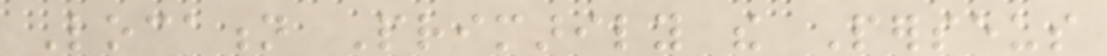Location Primarily the Perseus
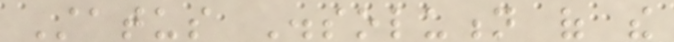Status Dissolution of the
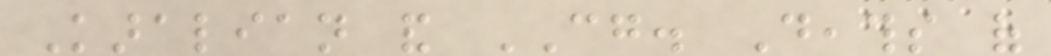Karalian and CG. Deaths of
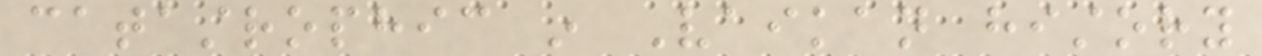catastrophic in Vaikan history
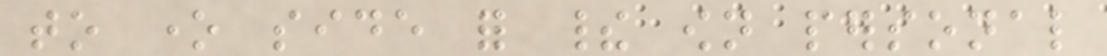to one side for their own personal
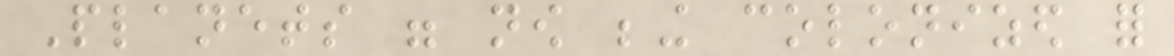Planets were now being colonized for
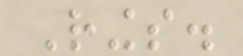Rings.
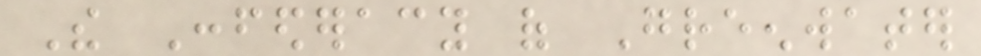The Confederacy of Greenwater
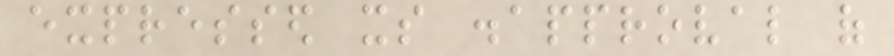expressed its disapproval of
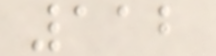112
